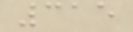315
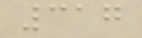317
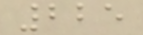225
